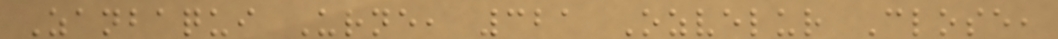Zanbaqui Urne, 321 Ozvelur Close,
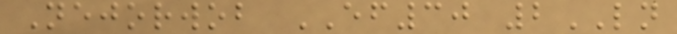Nejorwob EF30 2LN
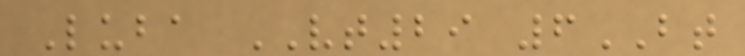Luba VT29 6BT
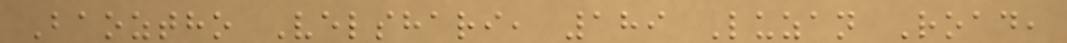Baoztho Velshari, 189 Luzan Road,
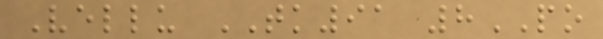Vellu TK91 8PO
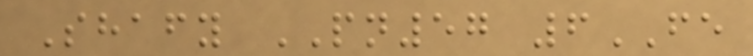Shafy PN57 6FE
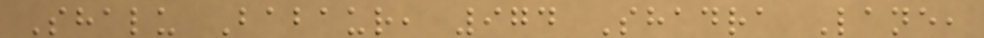Shalu Babaur, 974 Shadra Lane,
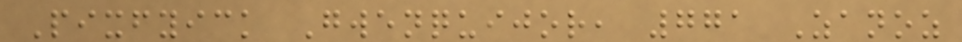Pixfyick Gwenquijor, 771 Zanoz
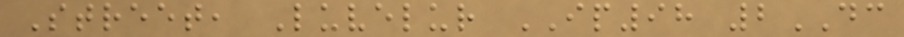Street, Luvelur IP98 2DC
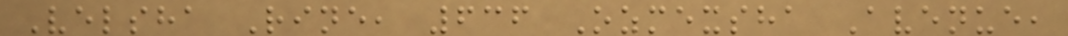Velsha Rine, 636 Ozmexsha Avenue,
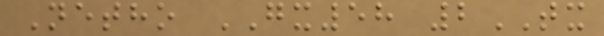Netho GX58 2TX
